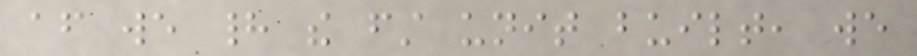after we had the first unit built, we
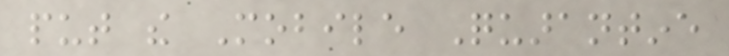put the Mobile Quarantine
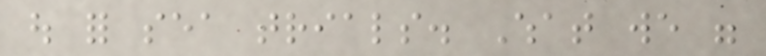out for sea trials. What we were
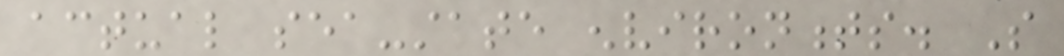actual sea-state environments. So
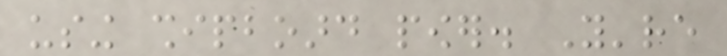using shipboard power. You're
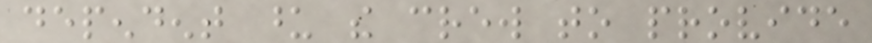dependent upon the crew to provide
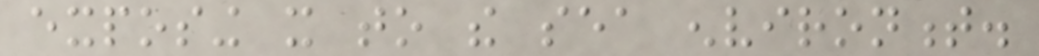exposing it to the sea environment.
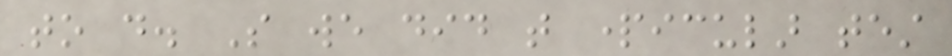to do. So we did that particular test
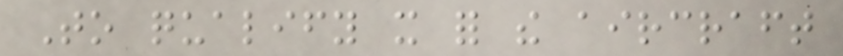To qualify it for the aircraft
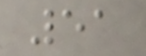51
